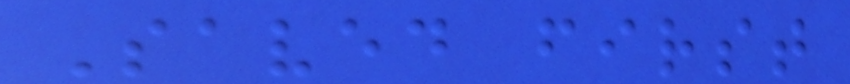Saved first
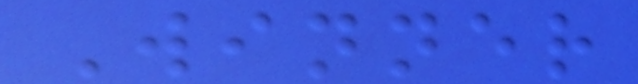Winner
